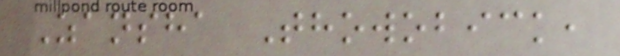Zansha Thowobick,
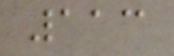113
